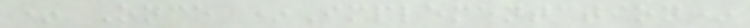* Once *Implementation*
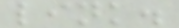link.
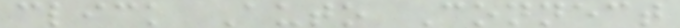click Auto Connect
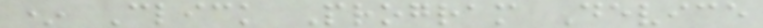* Click Program Device
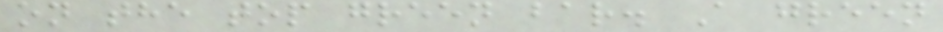on the top green bar. A green
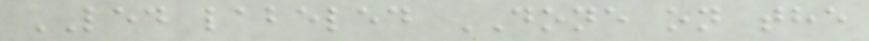LED labeled DONE on the
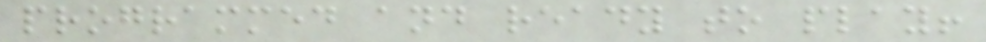programmed and ready to play!
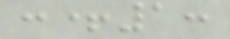:+1:
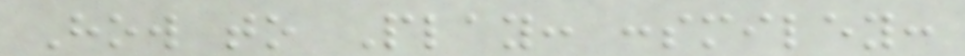How to Play: :smiley:
